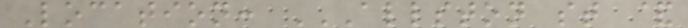Location: ALLSTON ST &
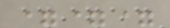===
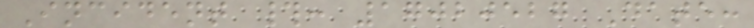Incident #: 17020527 Date:
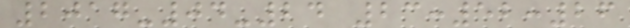2017-04-24 23:52:26
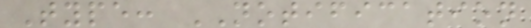Type: NOTIFICATION
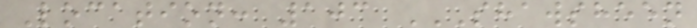Location: 103 SHAWSHEEN
